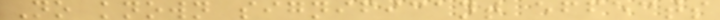No known significant effects
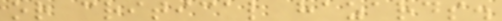or critical hazards.
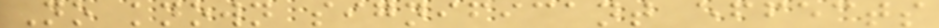No known significant effects
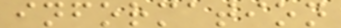information
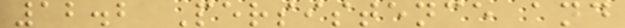12.2 Persistence and
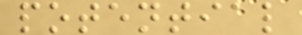potential
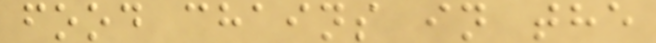food chains in the
